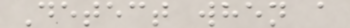Detect when a
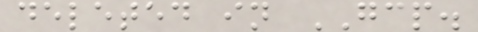deleted in GCP.
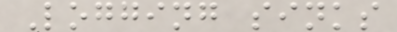Logging sinks
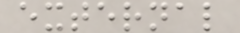external
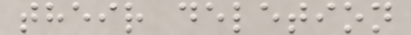their deletion
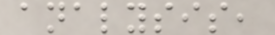analysis,
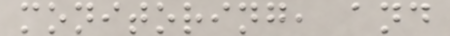monitoring, and
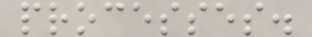processes.
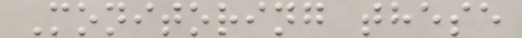Monitoring these
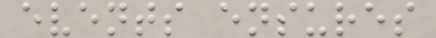events ensures
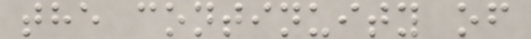the continuity of
